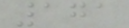171
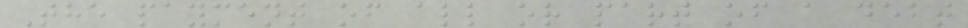The payment of all or part of a debt
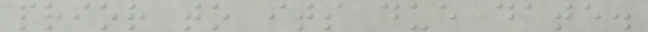prior to its due date.
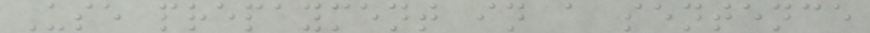Use prepayment in a sentence
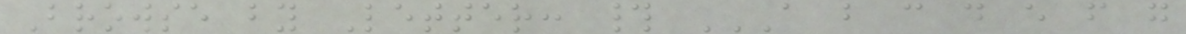Browse by Letter: # A B C D E F G
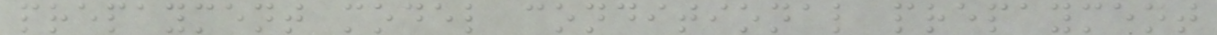prepayment model conditional prepayment
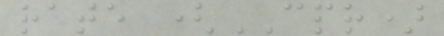rate (CPR)
